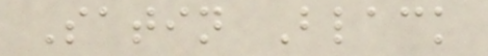Satin Black
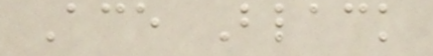Ace Black
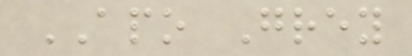APO Grey
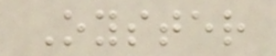Oyster
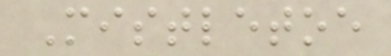Mistletoe
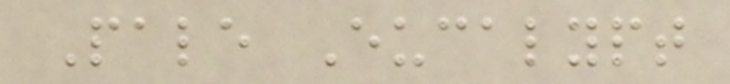Pale Eucalypt
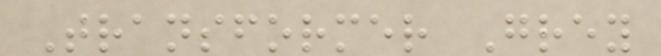Transformer Grey
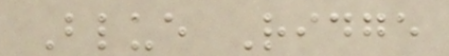Blue Ridge
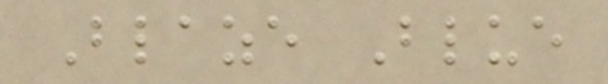Blaze Blue
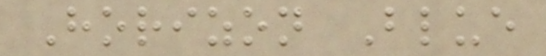Horizon Blue
